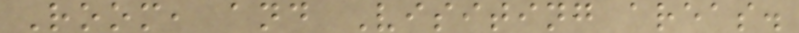Room, and Visiting areas.
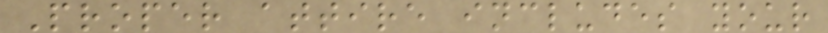Proper attire includes your
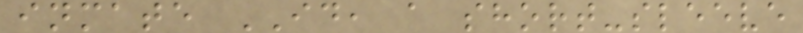inmate ID, a short-sleeve
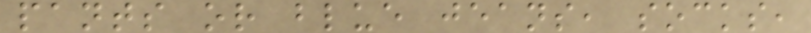pants or blue jeans, socks,
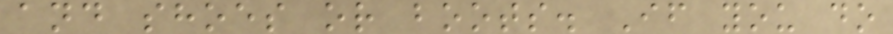and shoes or boots. If you do
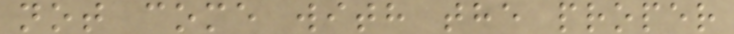not come with the proper
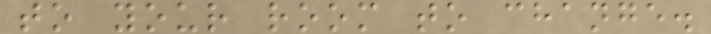to your room to change.
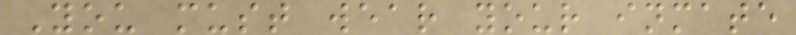You must wear your inmate
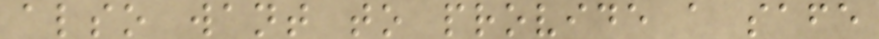also want to provide a safe
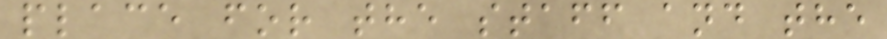place for the staff and the
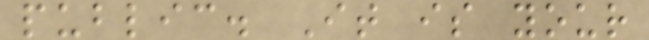public. It is your
